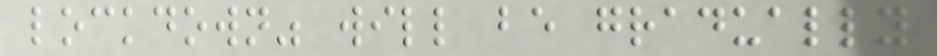lockdown" will be gradually
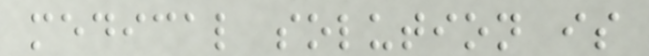medical solution is
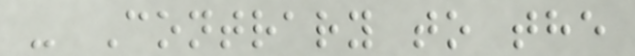- Contrary to the
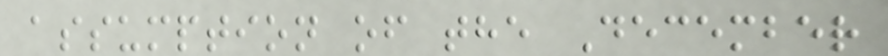assumption of the December
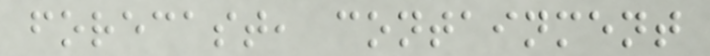forecast, containment
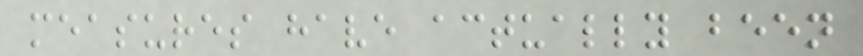measures have actually been
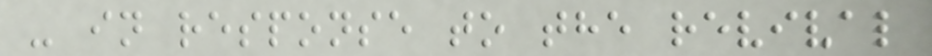- in response to the revival
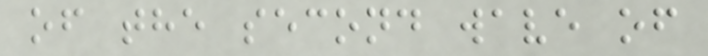of the second wave of
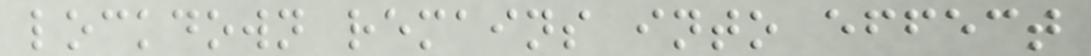lockdown remains into effect
